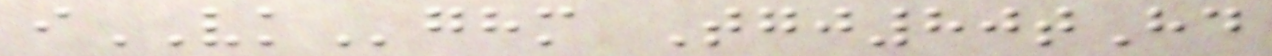iVKghm Tgj80tHd
